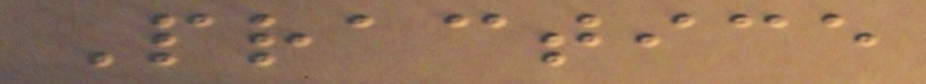Practice
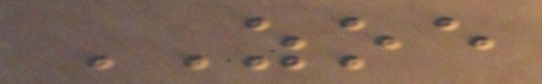ZOE
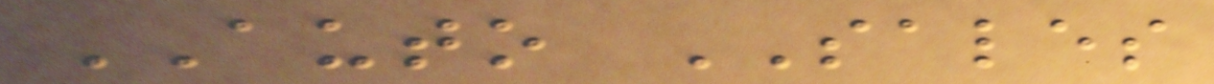AUTO SALES
